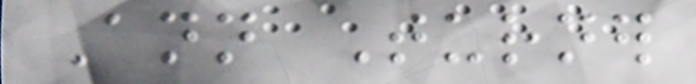Ann Turner
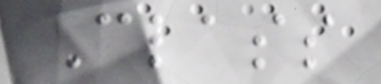Class
